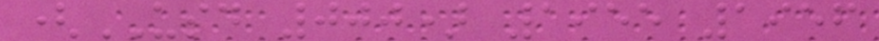(USD 000) 1955 1956
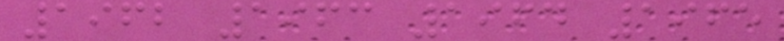1962 1963 1964 1965
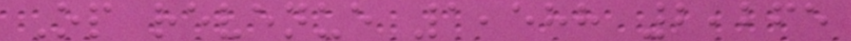Op revenue 1,588 2,265
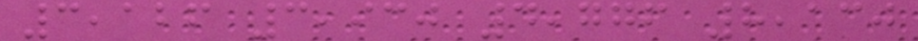3,126 3,930 4,776 8,130
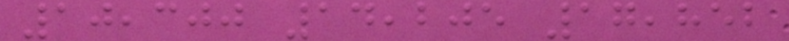10,300 14,205 17,852
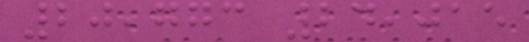20,773 24,015
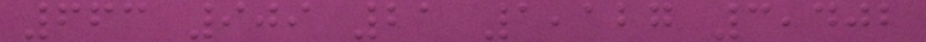663 909 21 1,127 3,402
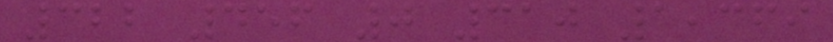322 456 0 310 1,369
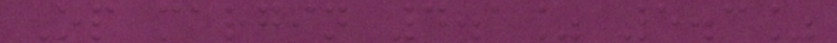Op margin 4.1% 5.3%
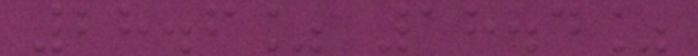28.6% 18.4%
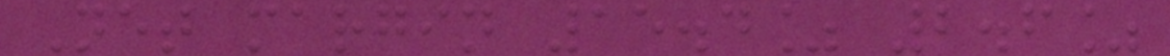Net margin 15.4% 2.6%
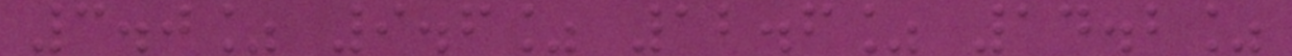3.0% 9.6% 12.6% 14.2%
